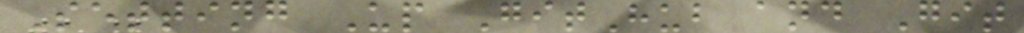Setting Up GitHub and Git
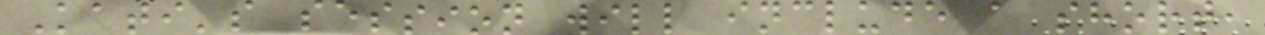Kati's session will include a short,
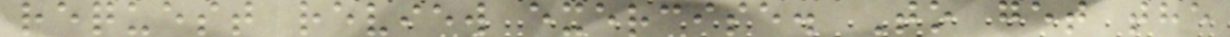request review exercise. To get the
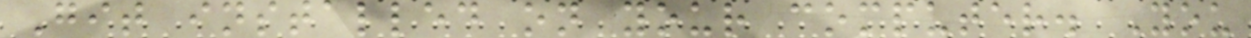Git installed on your computer. You
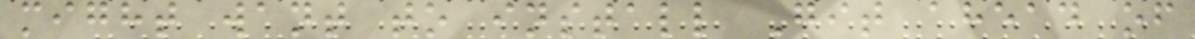might want to install Git ahead of
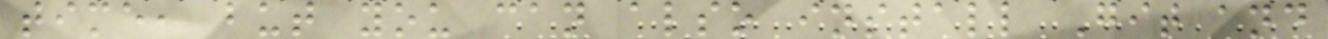time, but you can also install Git and
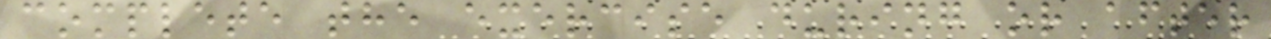complete the exercise during or after
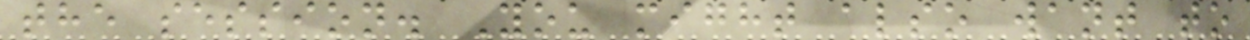the session. You might also want to
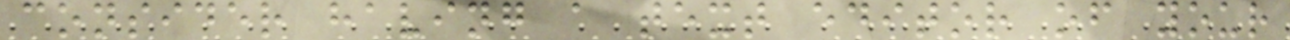consider having a text editor of your
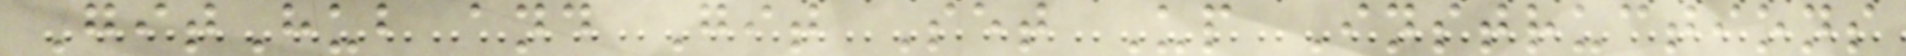GitHub and Git Set Up Instructions
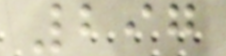297
